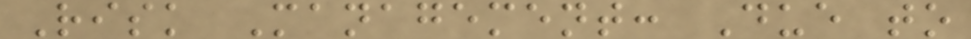Risk Management: Due to
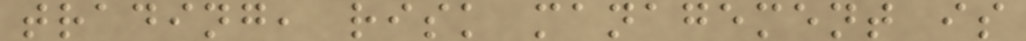trading, risk management is
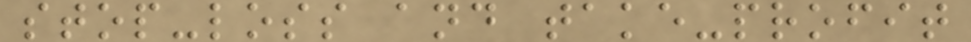stop-loss and take-profit
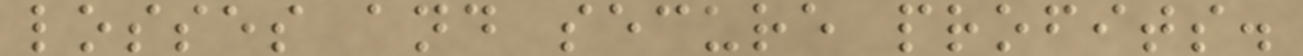losses and secure profits.
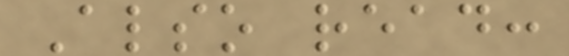Also read:
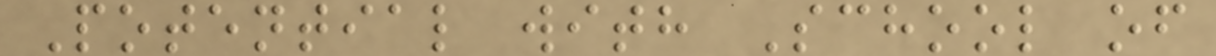Potential with School of
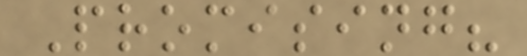Promising?
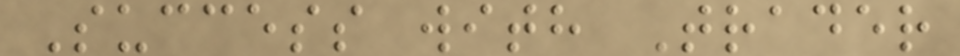Success with Trader
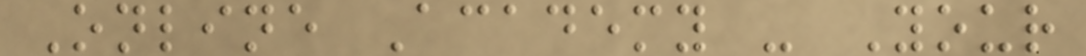Online Academy - Your
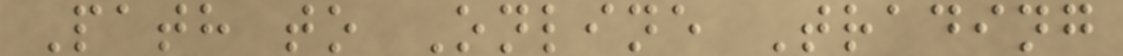Path to Online Trading
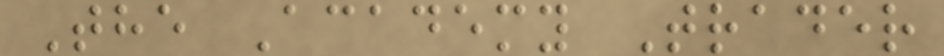The Academy Trader
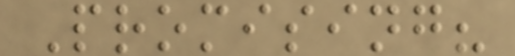Promising?
